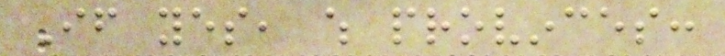If yes, which provinces:
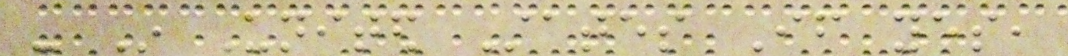- In United States If yes,
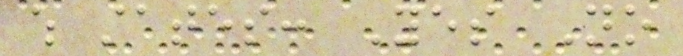which states: Yes No
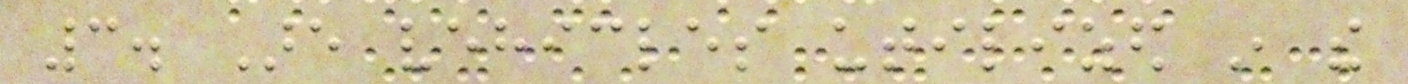3. Are vehicles utilized in the
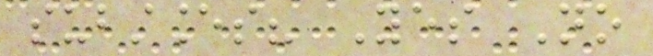substances? Yes No
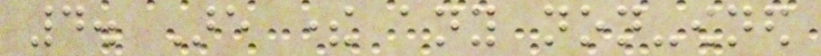4. Are there any non-owned
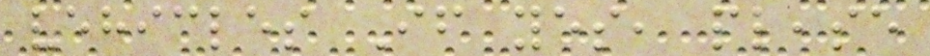vehicles If yes, please
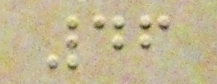46
